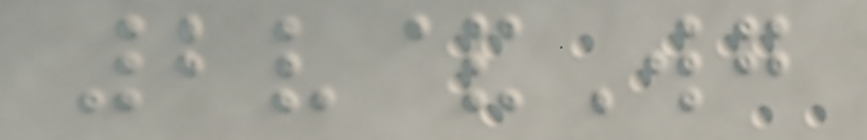2v&Wg
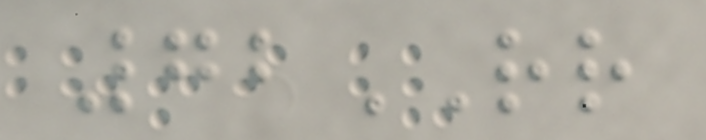72RR
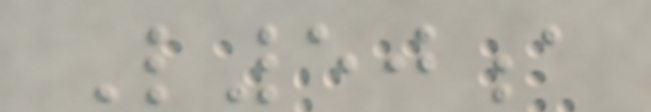L50a
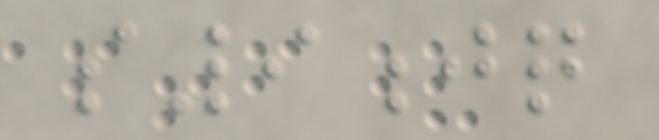s9jq
